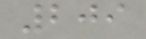209
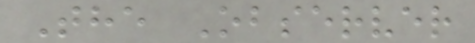The Observer
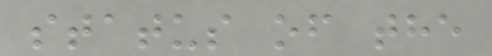status of the
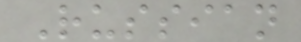Russian
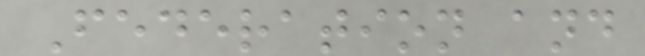Federation and
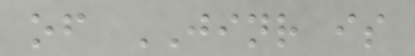of JINR is
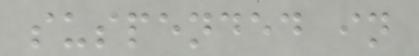suspended in
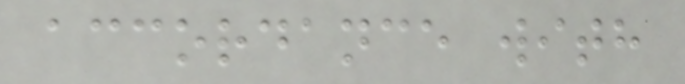accordance with
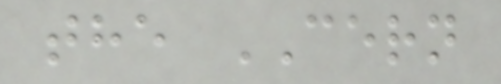the CERN
